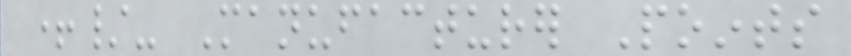+/- Manufacturer Points
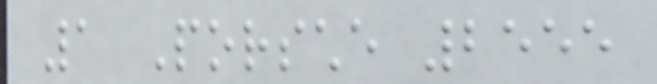1 Porsche 2555
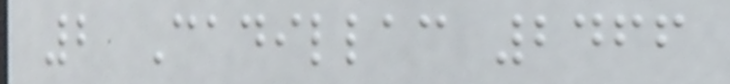2 Cadillac 2466
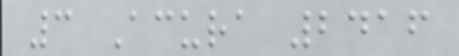3 Acura 2416
